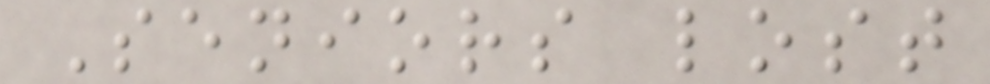Seniors lost
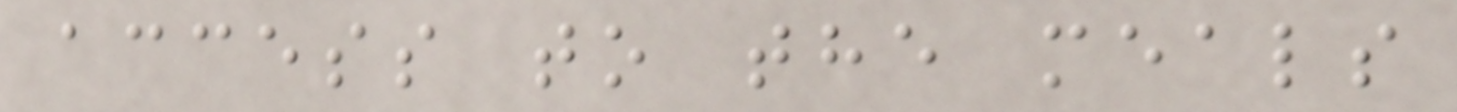access to the meals
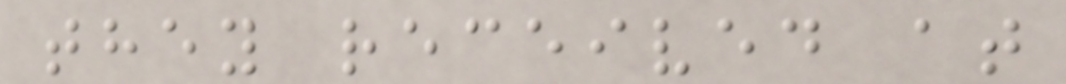they received at
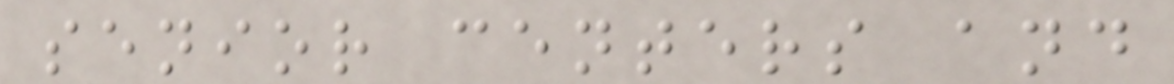senior centers and
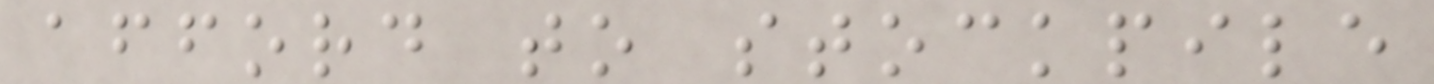afford to stockpile
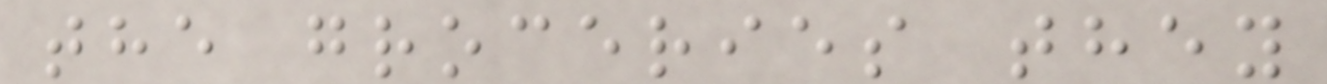the groceries they
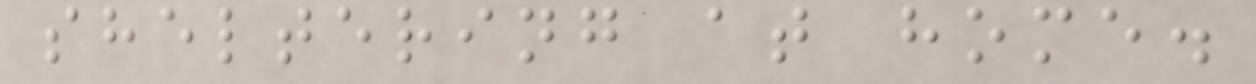sheltering at home.
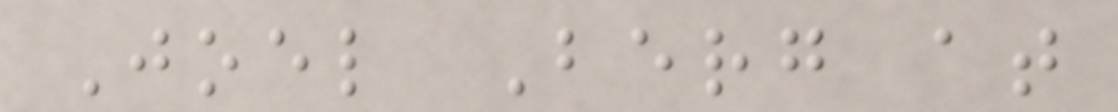Joel Berg at
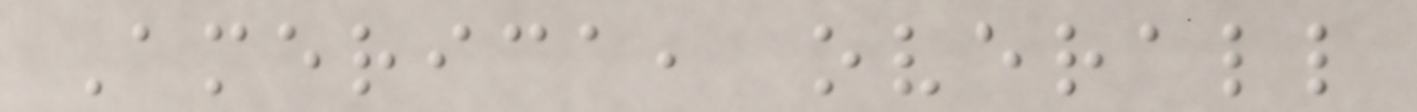America, overall
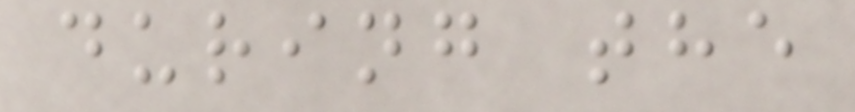during the
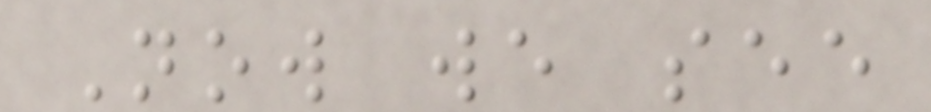Now we see
